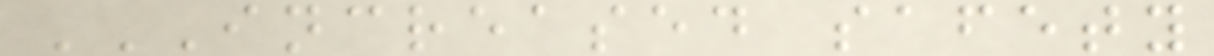INCREASED SAFETY
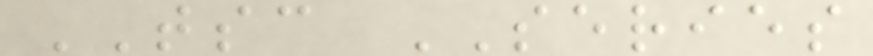TSC SERIES
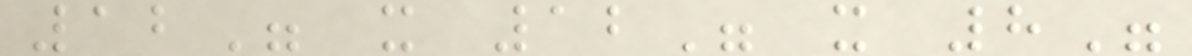12" x 12" x 8"
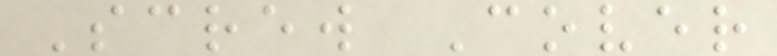Screw Cover
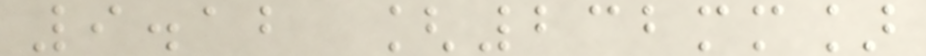9.12 [232mm]
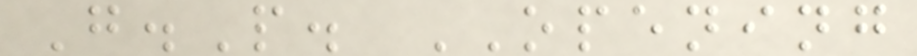G.P. OPENING
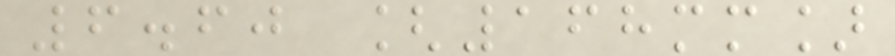6.60 [168mm]
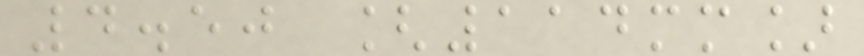4.50 [114mm]
